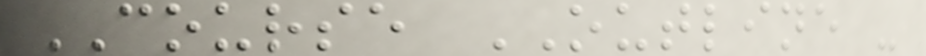COURSE OUTLINE -
